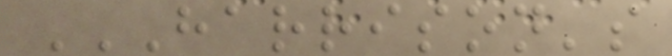HARRISON'S
